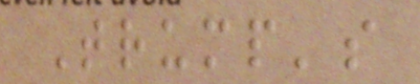Trump's
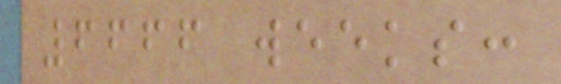6666 weeks:
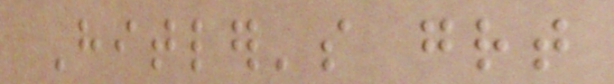Hitler's great
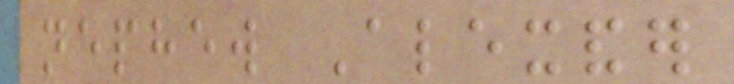nephew Alexander
